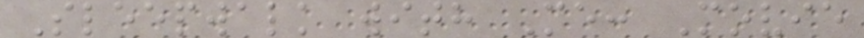Sleepwalk with Me: Movie
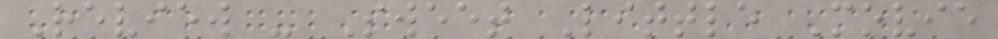Review - Sweet Little Movie
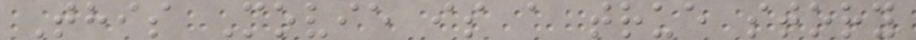This Movie is a true story
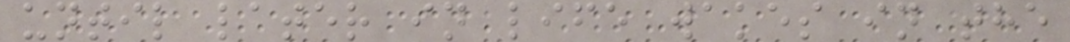until later in life wakes in the
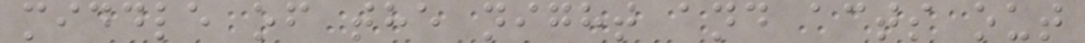middle of the night and acts out
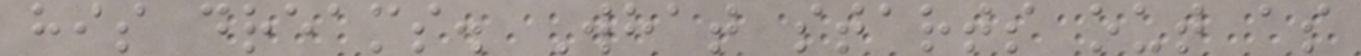his dreams. What starts out as
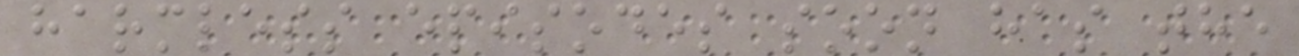harmless episodes soon has the
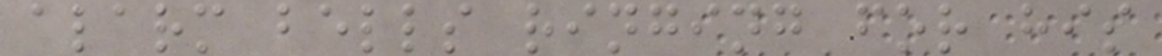alarm bells ringing for his
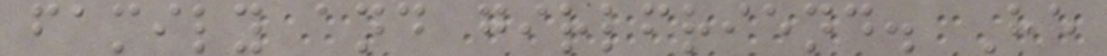family and girlfriend. He
